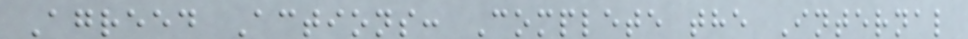Agreed Actions: Complete the Internal
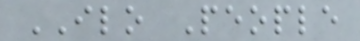ILO People
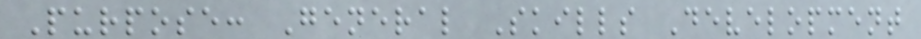Purpose: General Skills Development
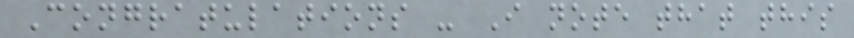Congratulations - I note that this
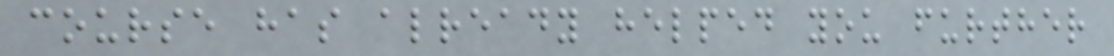course has already helped you further
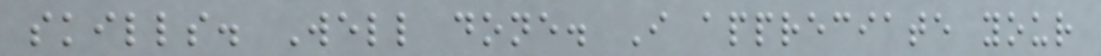skills. Well done. I appreciate your
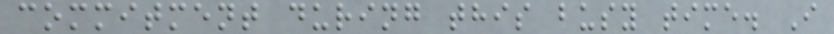commitment during this busy time. I
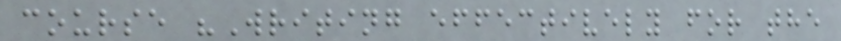course "Writing effectively for the
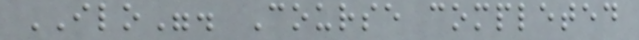ILO". Course completed
